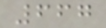667
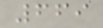669
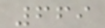669
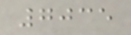7035
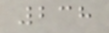238
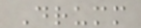Drumm
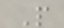P
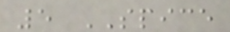5 SPICE
